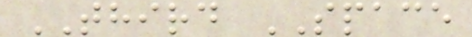THIRD SPACE
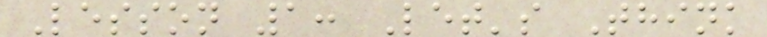Lesson 1: Let's Think
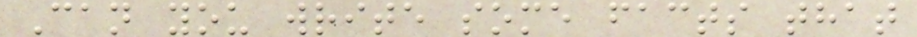Can you write some facts that
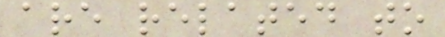are related to
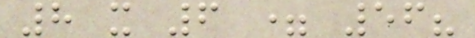8 x 6 = 56?
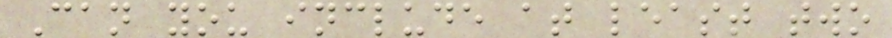Can you include at least two
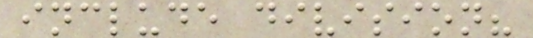include division?
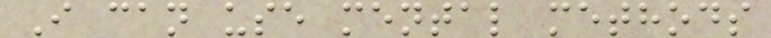I can use mental methods
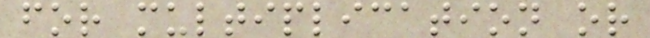for multiplication or
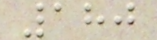180
